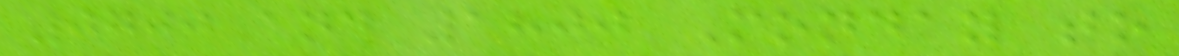0700 and 1800 Monday to
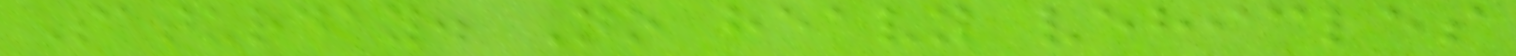Saturday. No heavy vehicles
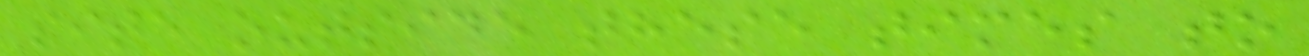site outside these times to
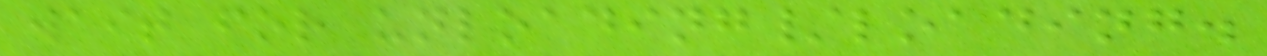wait for unloading/loading.
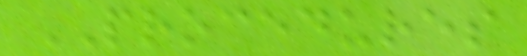PROCEDURES
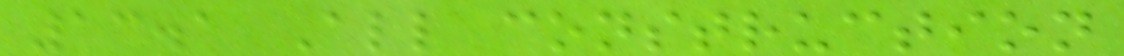13.1 All construction
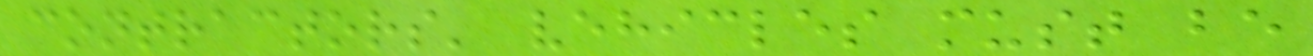contractors' vehicles must be
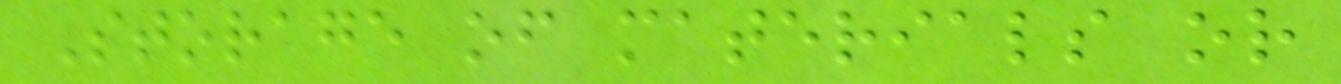Storage of materials or
